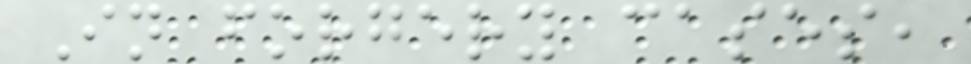In forgery cases,
